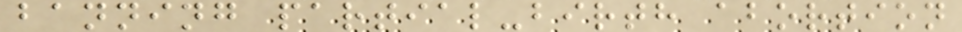banning partial-birth abortion
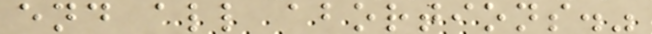end all abortions."
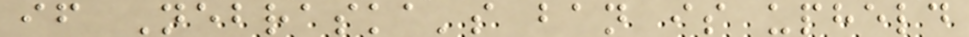if Nebraska's ban is upheld
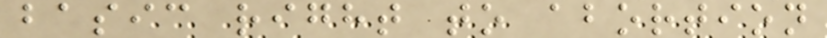basic right to abortion
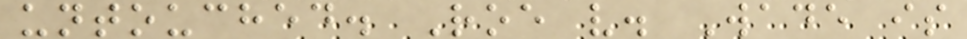untouched. Roe v. Wade is
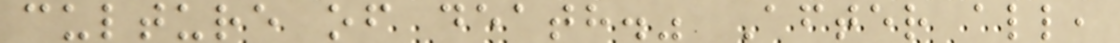culture of death." After all,
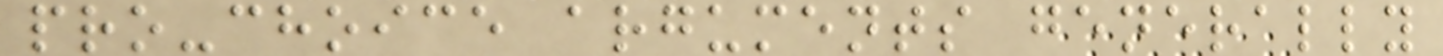pro-choice arguments generally
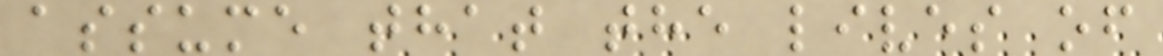assume that the lives of
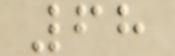68
